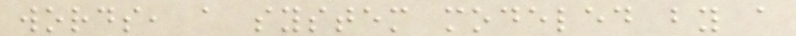words, a system modeled by a
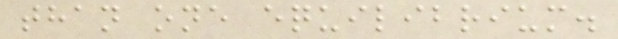than one equilibrium.
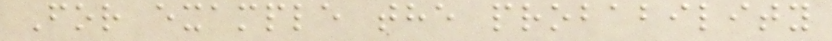For example the probability
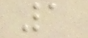1
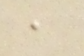,
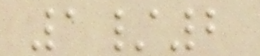1/2
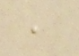,
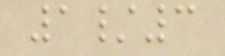1/3
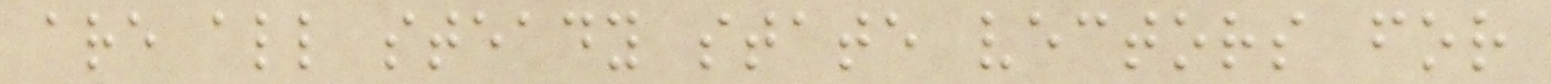are all steady state vectors for
